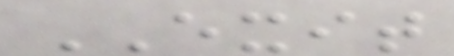EXIT
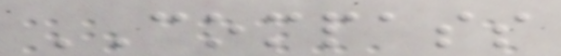COMPASS
